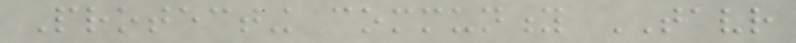Protecting community TAVR
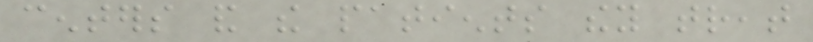centers and the patients they treat
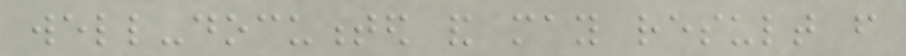well-documented and may result from
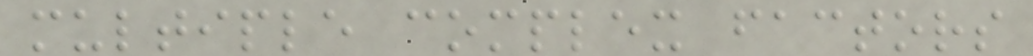multiple complex factors
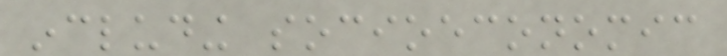including socioeconomic
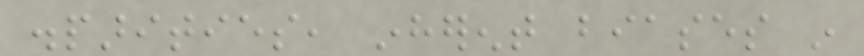disparities, inherent biases in
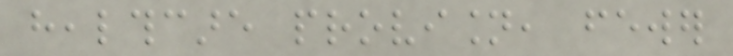healthcare provision, fewer
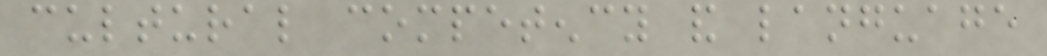cultural competency and language
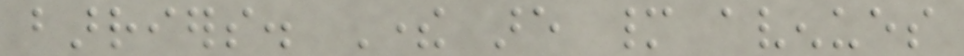barriers. There are many avenues
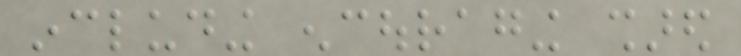including encouraging shared
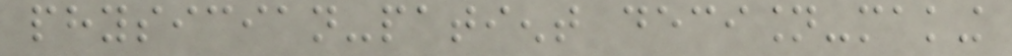physician-patient decision-making
